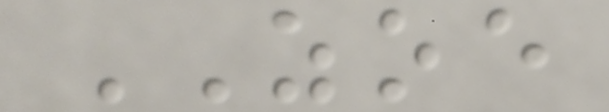ZOE
